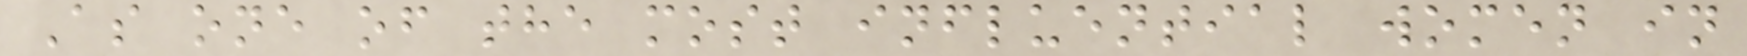As one of the most influential women in
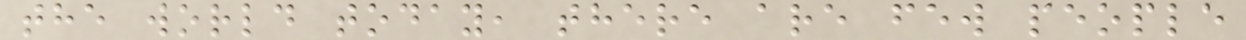the world today, there are few people
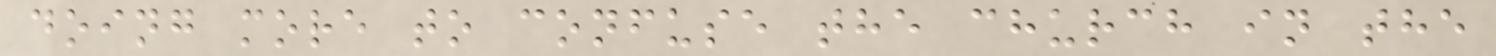doing more to confuse the church in the
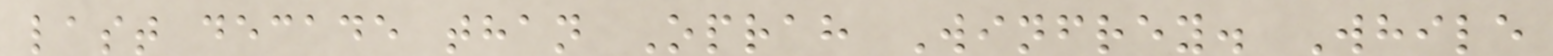last decade than Oprah Winfrey. While
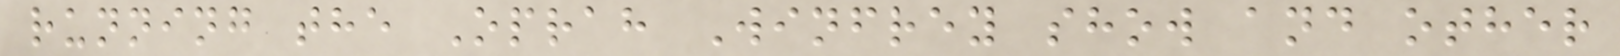running the Oprah Winfrey show and other
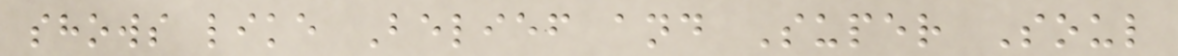shows like Belief and Super Soul
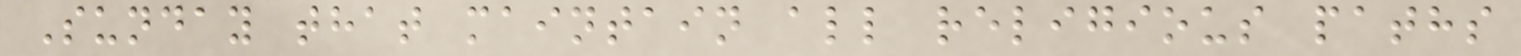Sunday that maintain all religious paths
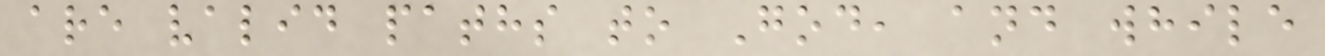are valid paths to God, and while
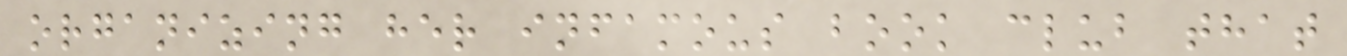organizing her infamous book club that
